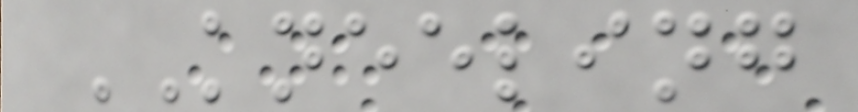KNEELING
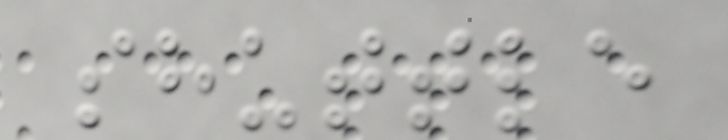shuttle
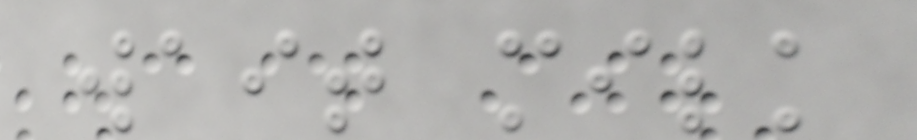wait milk
